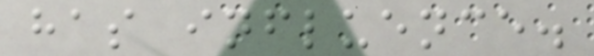has influence.
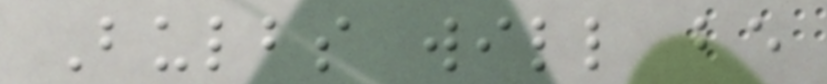Bulbs will be
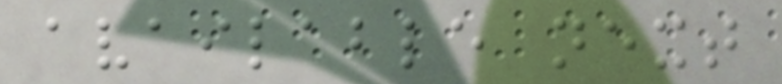available next
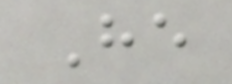He
